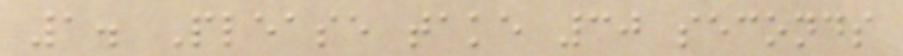1. Please take 30 seconds
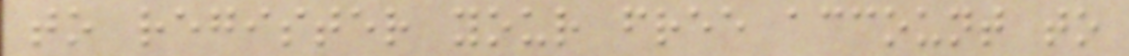to register your free account to
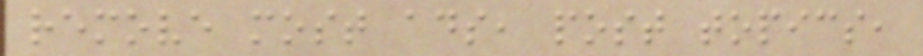remove most ads, post topics,
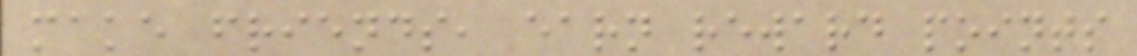make friends, earn reward points
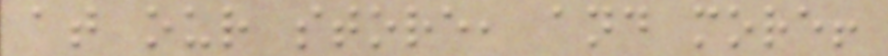at our store, and more!
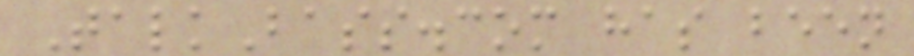TalkBass.com has been
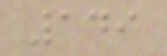149
